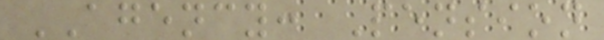AGENCY: Pension
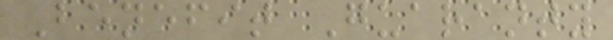Benefit Guaranty
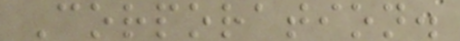Corporation.
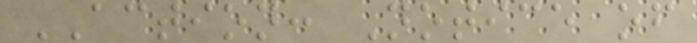ACTION: Notice of
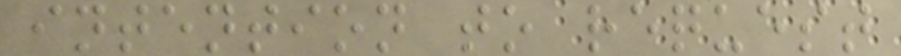intention to request
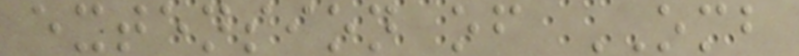extension of OMB
